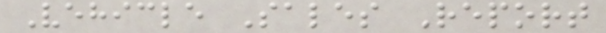Vehicle Sales Report
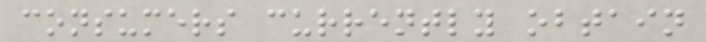consumers currently obtain
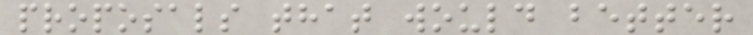proposals that would better
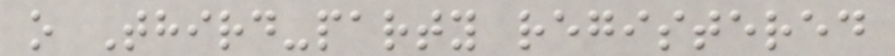o Third-party registered
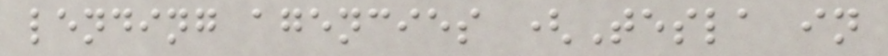lending agencies (Tesla in
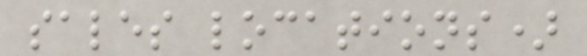sales locations)
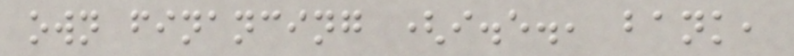own financing (i.e., bank,
